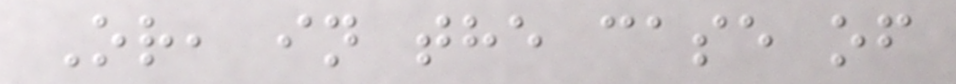Or, in the case of
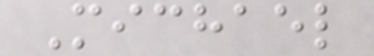Michael
